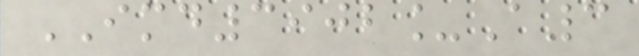IMD3902_A3
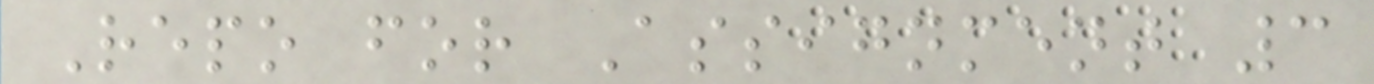Repo for Assignment 3
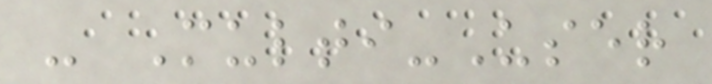- Multi-User
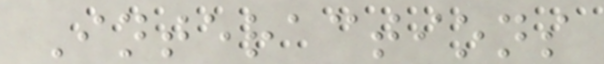Interactions
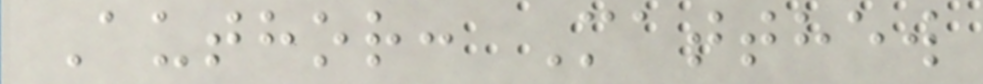Author: Matthew
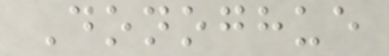Donoghue
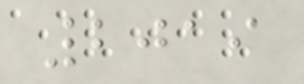2019
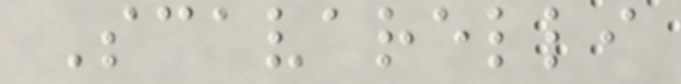Scavarelli
